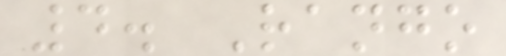4. Rango
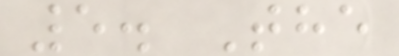5. The
